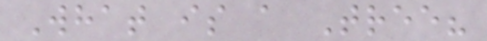What is a Tree?
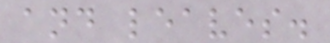and leaves.
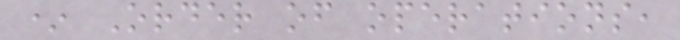* Order of operations,
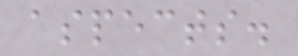aspects.
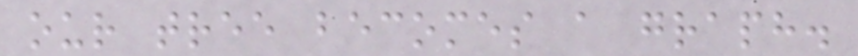our tree becomes a graph.
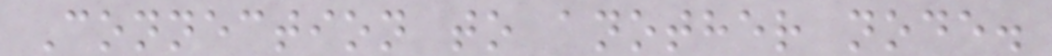Connection to another node.
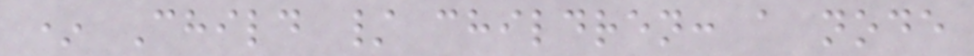* Child / children: a node
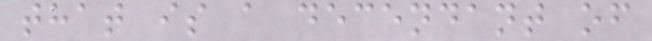that is a decendant of
